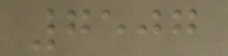7507
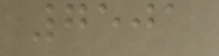7501
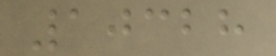10328
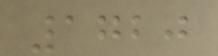1720
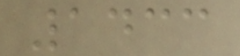1433
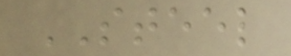STEEL
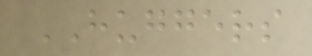HUGGERS
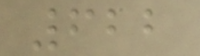622
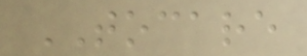TOCARE
